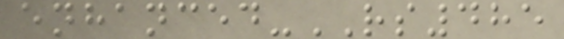enhanced-RS485
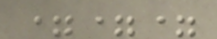===
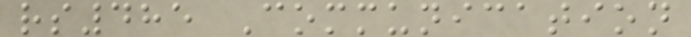rs485 Communication
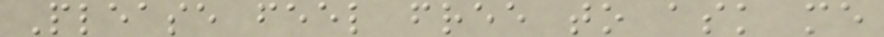Please feel free to ask me
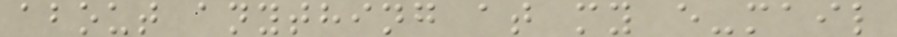about anything at my e-mail
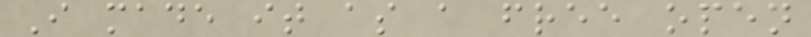I made it as a free open
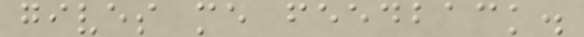gives me feedback.
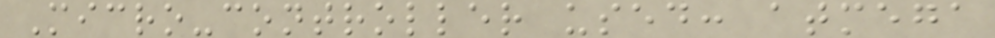Micro-controller used: atmega
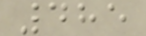485
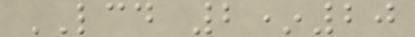LCD 2*20
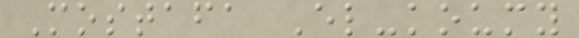Mostafa El-koumy
